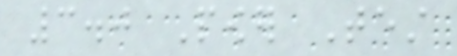3.0 Power Test
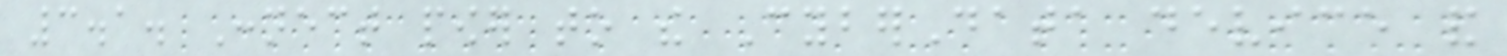3.1. Connect power to the CyberData device and
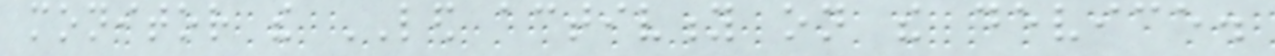monitor the LED activity on the device.
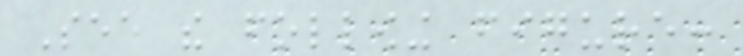See the following figure:
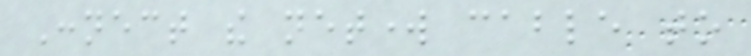Connect the network cable to
